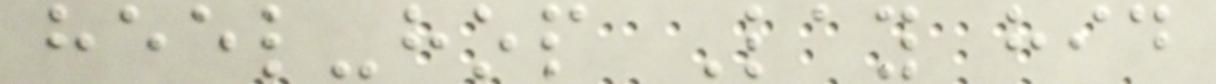heel-hop Lay hid
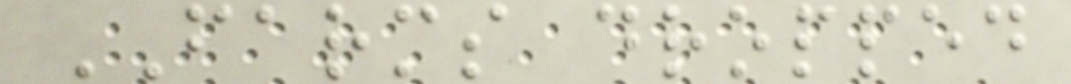FARMS dropped
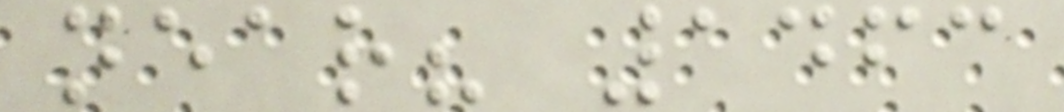near? 1463
